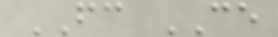FC CE
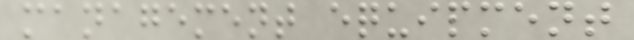management equipment
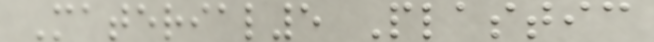Material5 Plastic
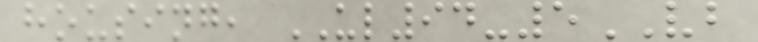housing, UL94-5VB
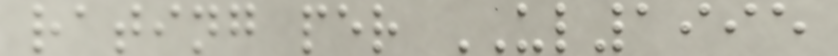rating per UL1995
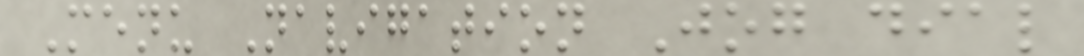Menu Navigation Jog dial
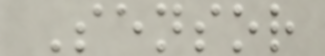Sensor
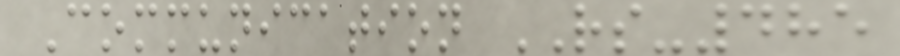Communication RS-485
